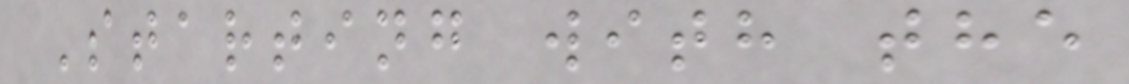Starting with the
